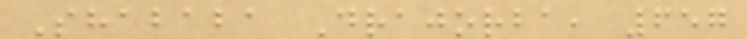Shababa Drajorba, 657
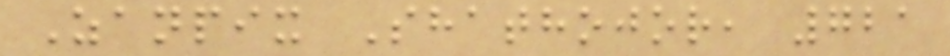Zanpix Shathojor, 721
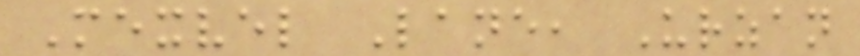Mexvel Lane, Urzan
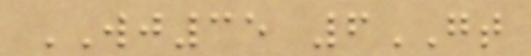WJ35 6GT
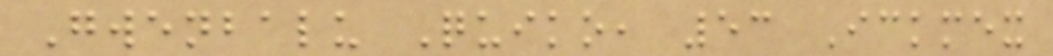Gwenbalu Quiko, 53 Ickmex
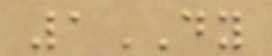1DY
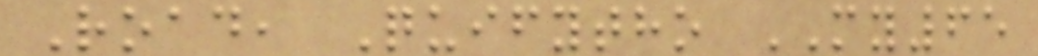Road, Quifytho MY65
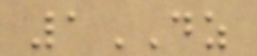1DZ
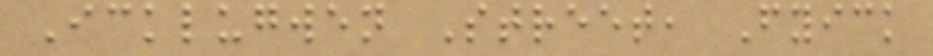Icklugwen Street, Fyick
